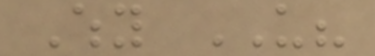Why US?
